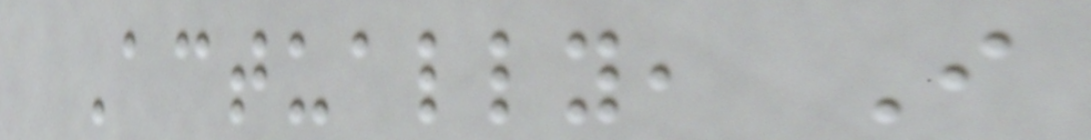Actually, I
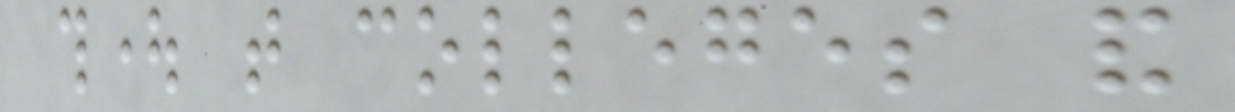thought that colleges and
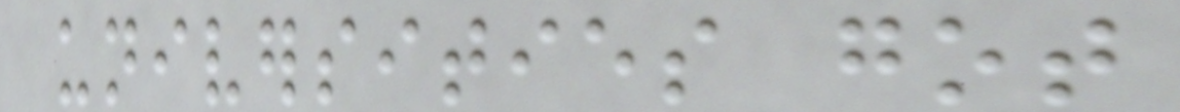universities got
